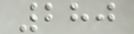280
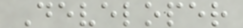Developer
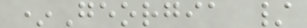*Georgia /
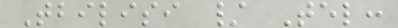Tbilisi / Tel:
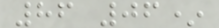86 06*
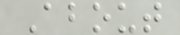About
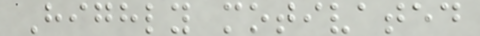Highly motivated
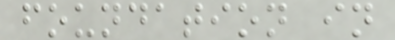foundation in
